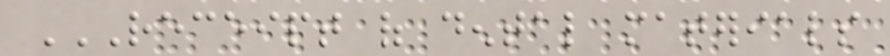RECEIPT OF DENTAL MATERIALS
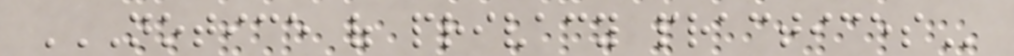NOTICE OF PRIVACY PRACTICES
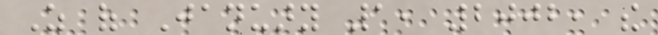As of January 1, 2002, the
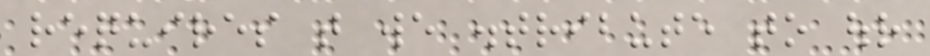requires that we distribute to our
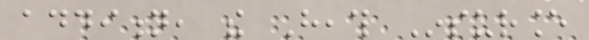addition, the Heath Insurance
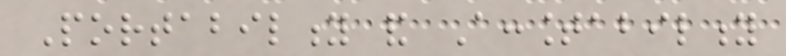Portability and Accountability
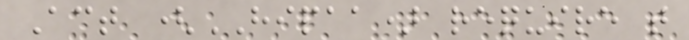Act (HIPAA) require that
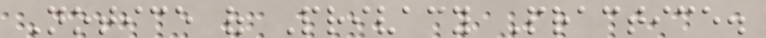Notice of Privacy Practice.
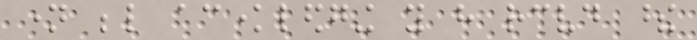name below acknowledging you have received these
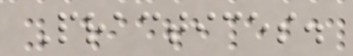Practices.
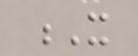X
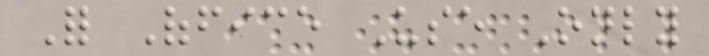For Office Use Only
